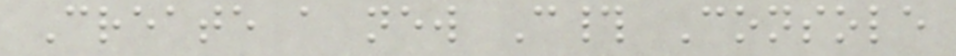Create a new C# Console
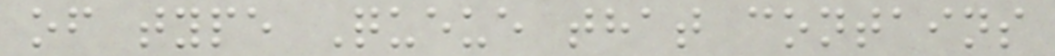of type Queue that contains
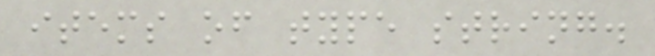items of type string.
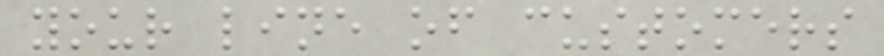your line of customers
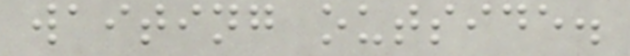waiting outside.
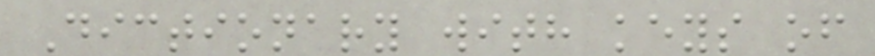Dictionary with keys of
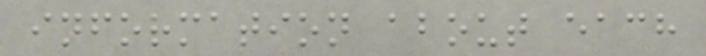information about each
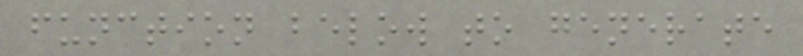function below to generate
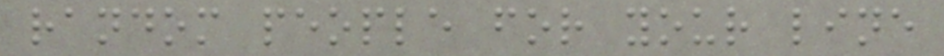random people for your line
